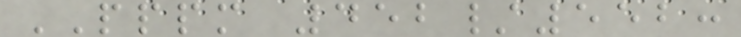PPPM 452/552:
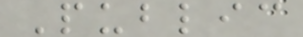Public
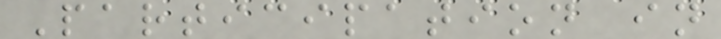Participation in
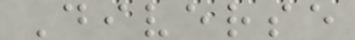Diverse
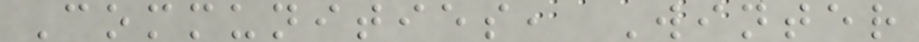Communities, Winter
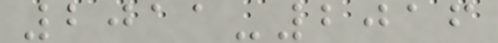2011-2016
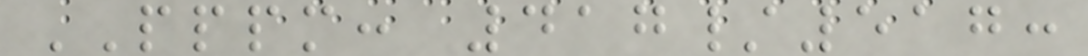PPPM: 417/517:
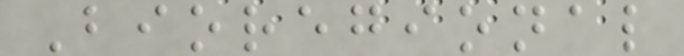Bioregional
